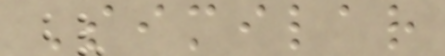Similar
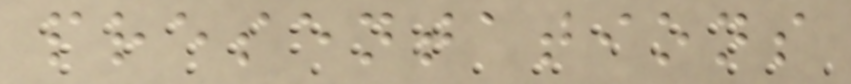presentations
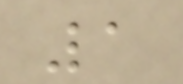1
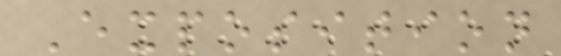Exposition
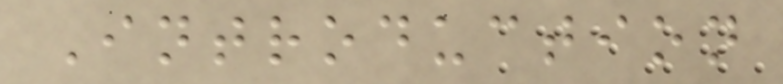Introduction
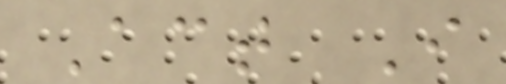Act I
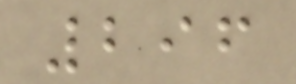296
